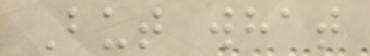But what
